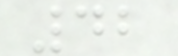42
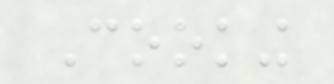Cooking
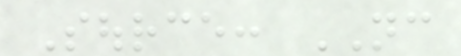Source: NC
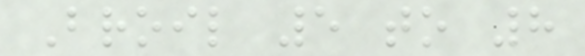Broil 5 to 8
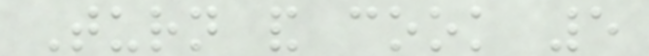Turn and cook 5
